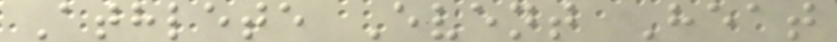Athlete Event Heat
